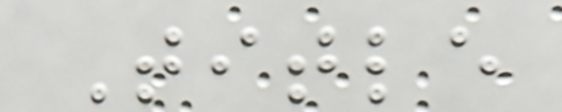Title
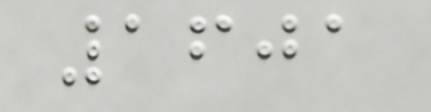1601
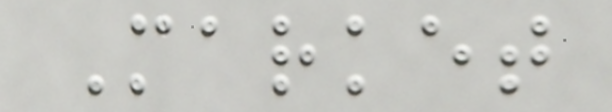Market
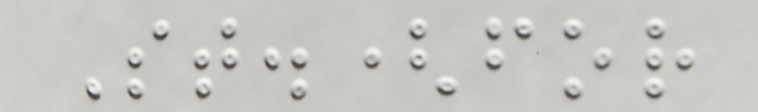St.(for
